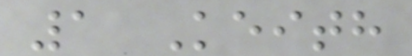1 Keith
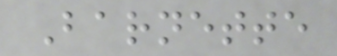Barnette
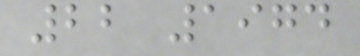22 1974
